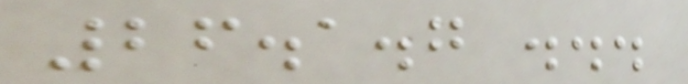26.1.7 ...
